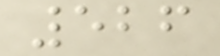526
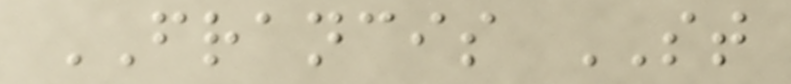FRANCIS ST
